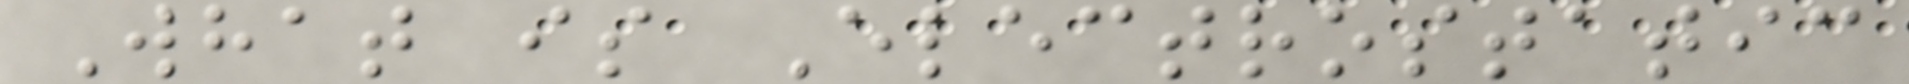What is Electrostatic
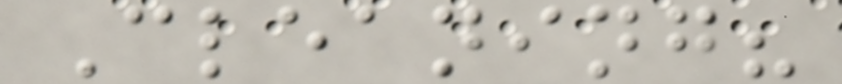Cleaning?
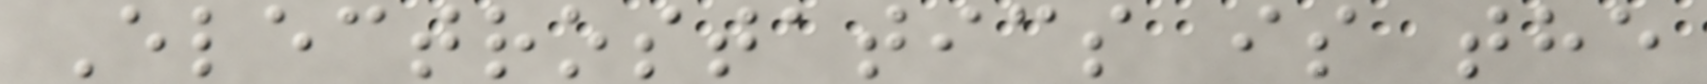Electrostatics is the
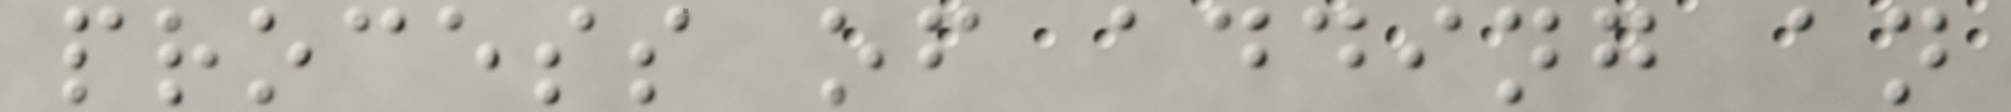process of adding an
